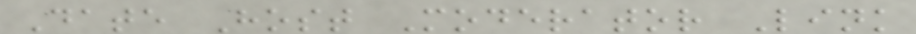Date Host Moderator Link
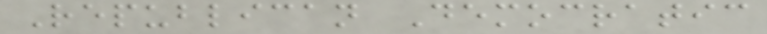Republican Democratic
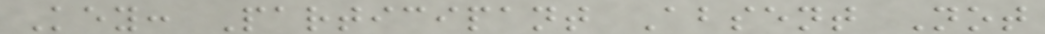Key: Participant Absent Not
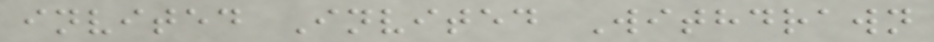invited Invited Withdrawn
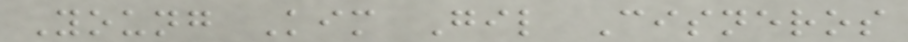Young Kim Gil Cisneros
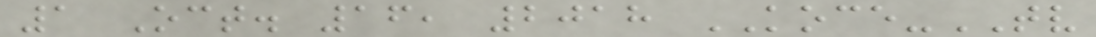1 Oct. 16, 2018 KOCE-TV
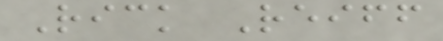Rick Reiff
